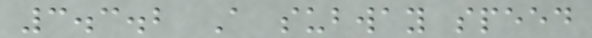3.3.2 A subway speed
